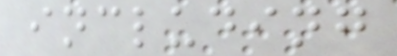including
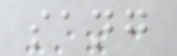sang
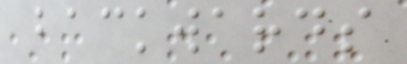backwards
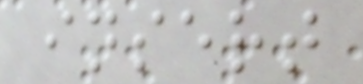insert
